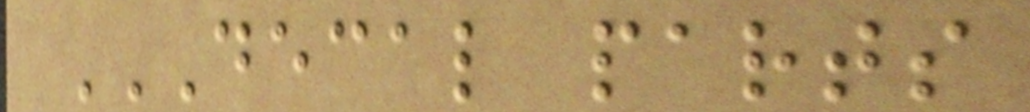DECAL PARTS
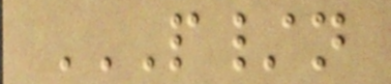P/N
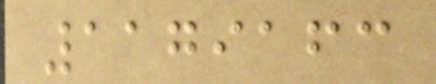1179163
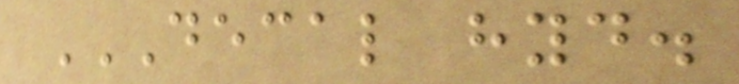DECAL HYD.
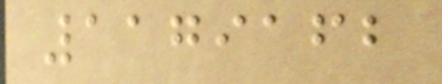1179162
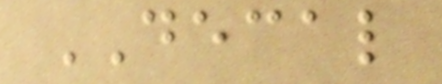DECAL
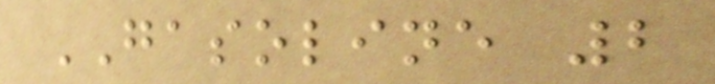GASOLINE 2
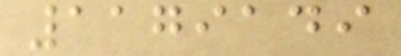1179149
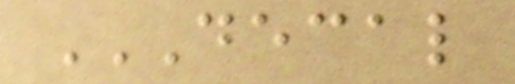DECAL
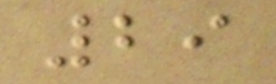29
